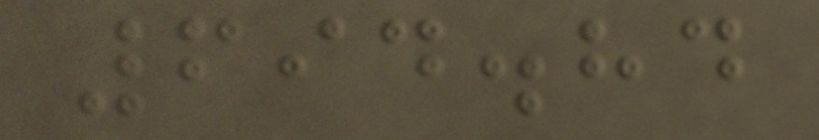694.84
